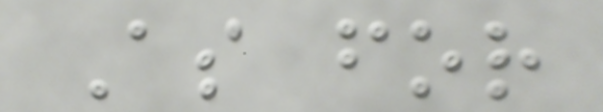As for
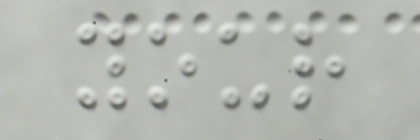your
